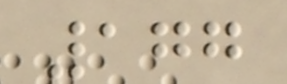177
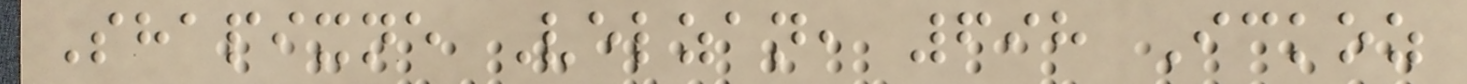Shapixne Velzan, 698 Ickoz
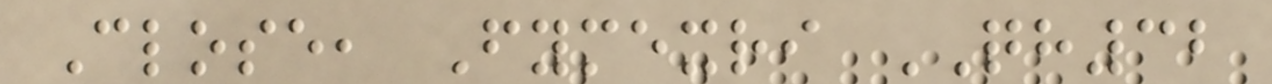Close, Fymexri QH32
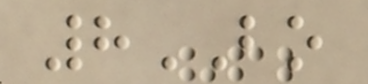8BO
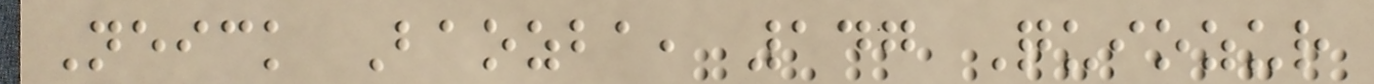Neick Baozba, 147 Quiozur
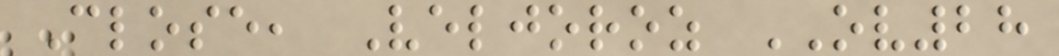Close, Veljoroz OV28
